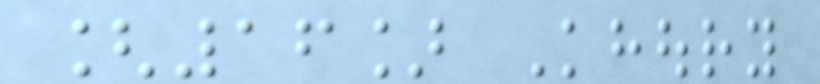[16] Khoury
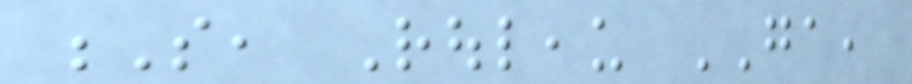S, Rouleau GA,
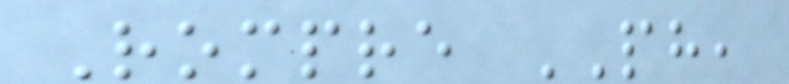Rompre PH,
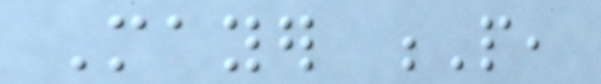Mayer P,
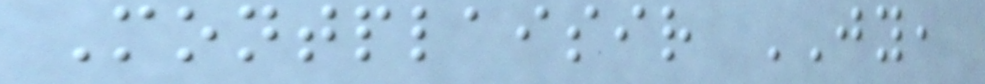Montplaisir JY,
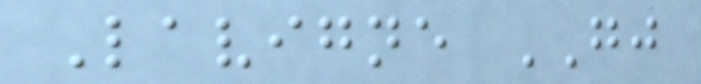Lavigne GJ
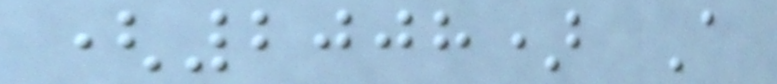(2008) A
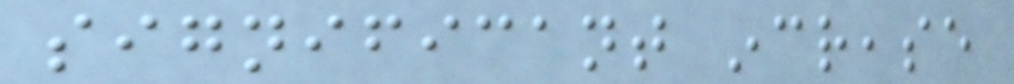significant increase
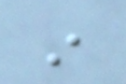in
